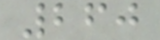260
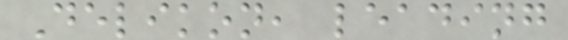Delikon, leading
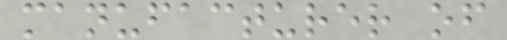manufacturer of
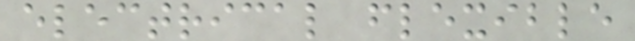electrical flexible
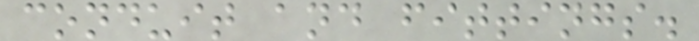conduit and fittings.
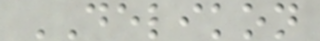DELIKON
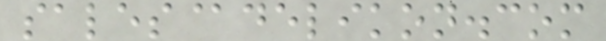sales@delikon.com
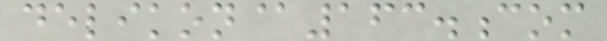delikon@163.com
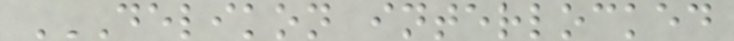DELIKON INTERLOCKED
